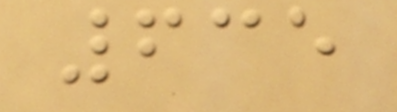635
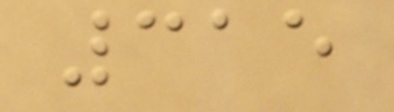315
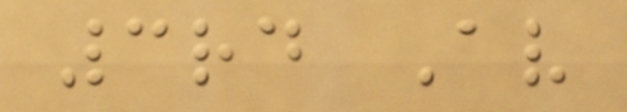3rd Av
